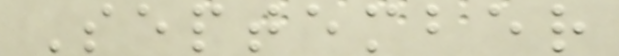September
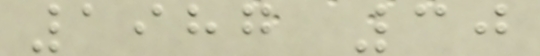1987 30
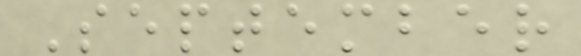September
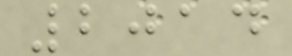2014
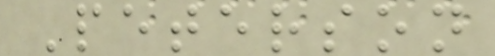Peterson
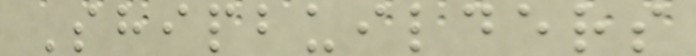Shipbuilders
